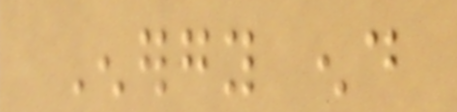Energy end
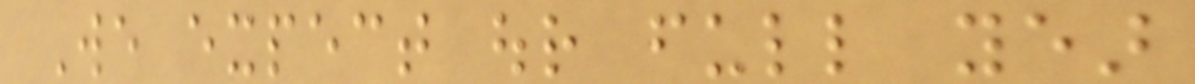We expect our full year
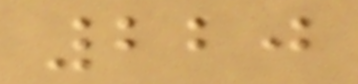220
